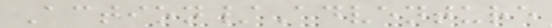Action/Adventure
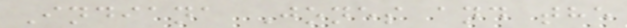Indiana Jones and the
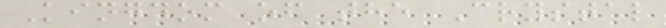Kingdom of the Crystal
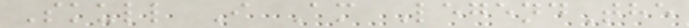Skull I Am LegendThe
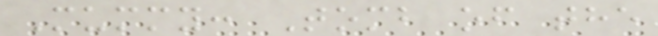Mummy: Tomb of the
